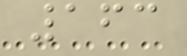163
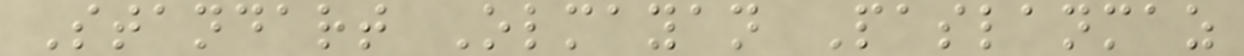Standart Olmayan Paslanmaz
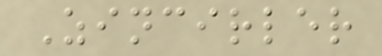Zincirler
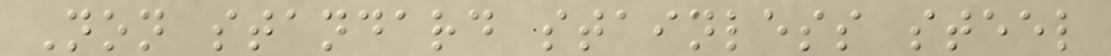Non standard stainless steel
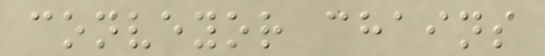conveyor chains
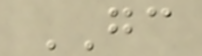GC
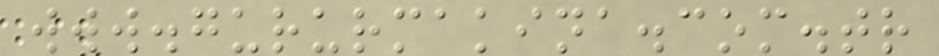www.gururmakina.com.tr
